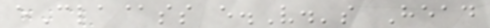eCla@ss e.V.'s Head
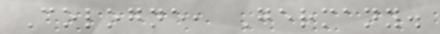Cologne, Germany.
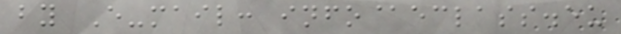by E-mail: info@eclass.eu
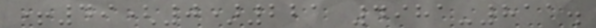+49(0)221 4981-811.
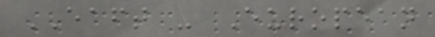EAFT - European
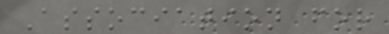Association for
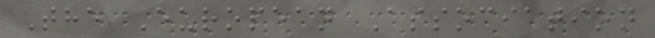The European Association
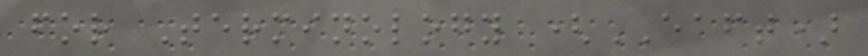for Terminology (EAFT)
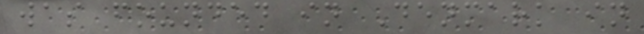was founded in Denmark in
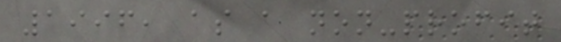1996, as a non-profit
